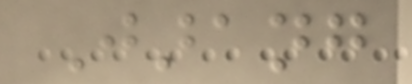Jarang
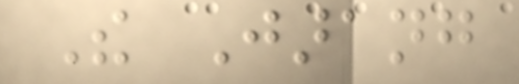The Jarang
